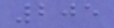205
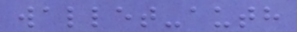wallet-auth
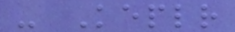- Keplr
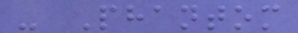- Phantom
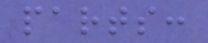parts:
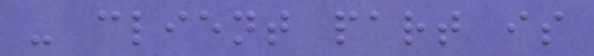- client part is
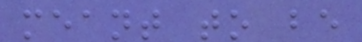meant to be
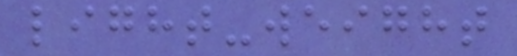light-weight
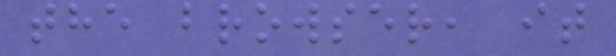the browser, it
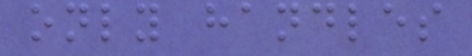only handles
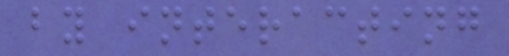by interacting
